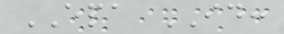EPA ID:
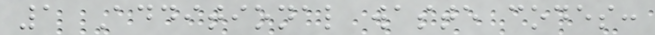1 Additional waste codes:
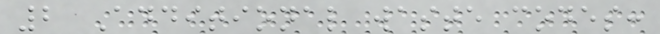2 Additional waste codes:
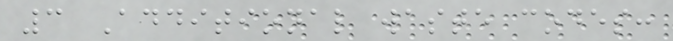3 Additional waste codes:
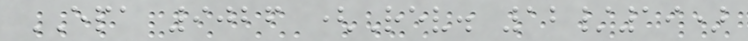EPA 9026 (Rev. 12/19)
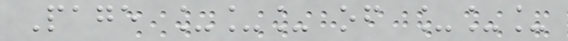Page ___ of ___
